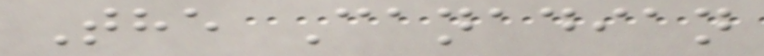The Canadian
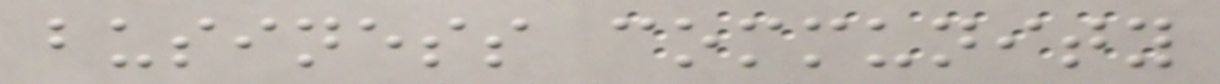business community
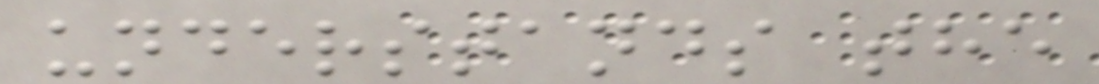understands the
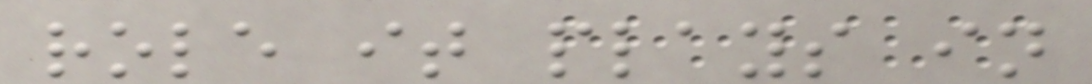role it plays in
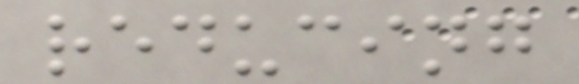reducing
